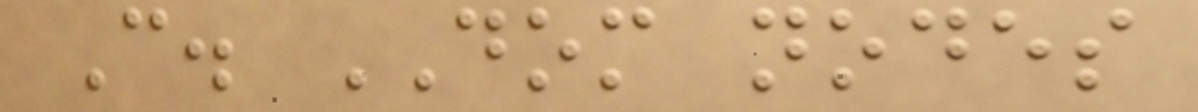C. DOM nodes
